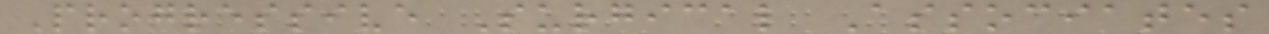Progressive Surgical Associates
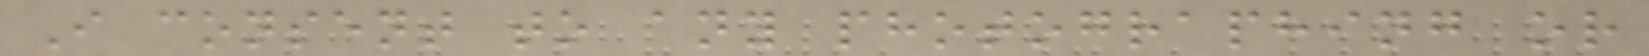I consent to any photographing or
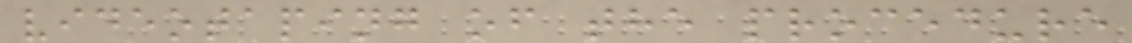videotaping of the procedure
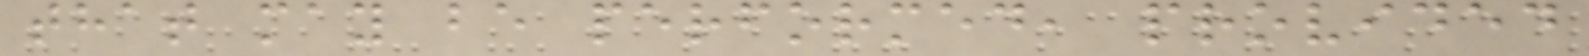that may be performed, provided
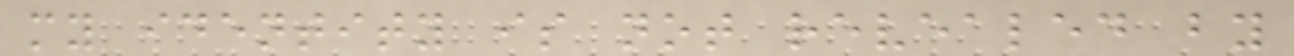my identity is not revealed by
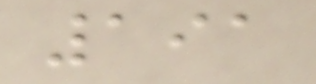191
